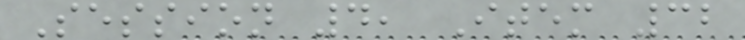Session 4, Item 32
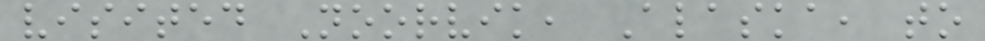visited Noorvik, Alaska, to
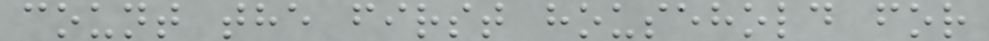count the first household for
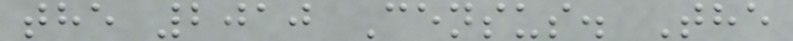the 2010 Census. The
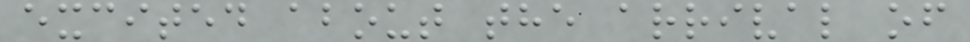excited about the arrival of
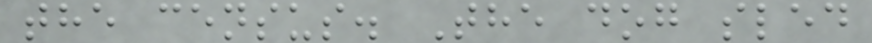the census. The dog sled
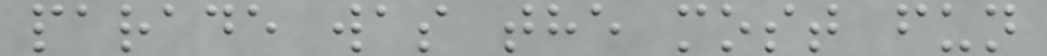parade was the most fun
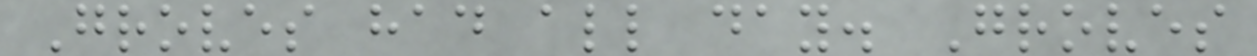Groves had all day. Groves
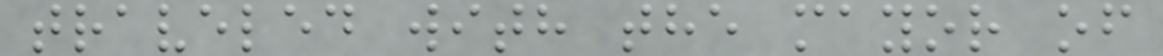traveled with the mayor of
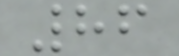86
